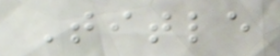Title
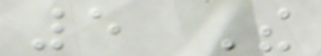5 The
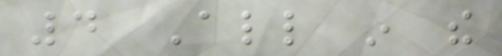4 All in the
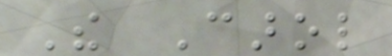The Carol
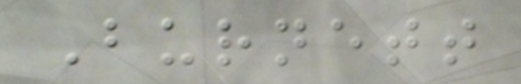Burnett
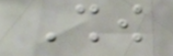Show
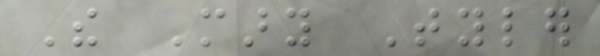The Mary Tyler
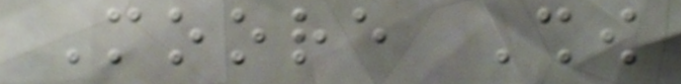Moore Show
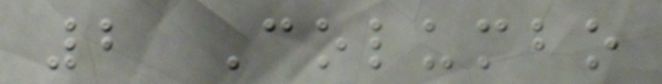2 Columbo
